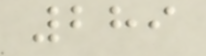289
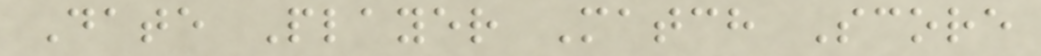Date Player Match Score
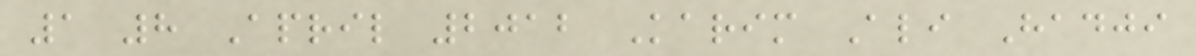1 8 April 2012 Karim Ali Hadji
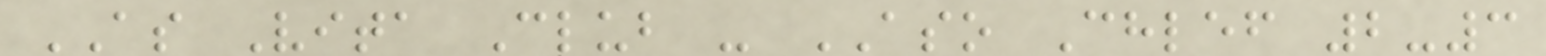AS Vita Club - ASO Chlef 2-3
